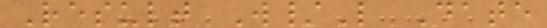Result W/L Date
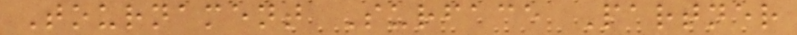Tournament Surface Partner
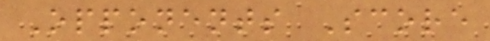Opponents Score
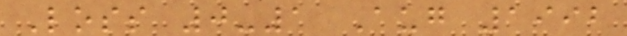Loss 0-1 Aug 1992
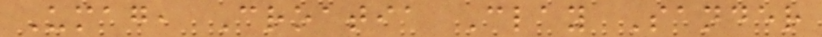Umag, Croatia Clay Sander
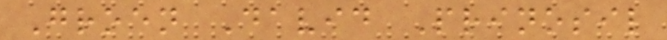Groen David Prinosil
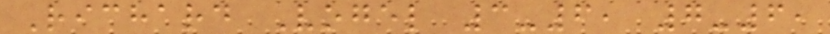Richard Vogel 3-6, 7-6,
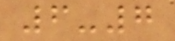6-7
